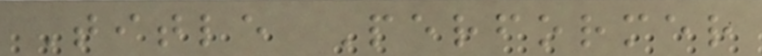Title Performer
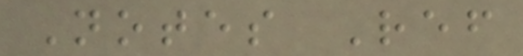Notes Ref
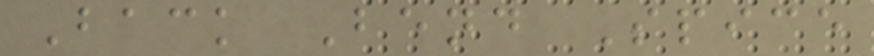Back Bend Spice
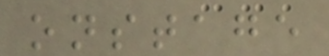onstage
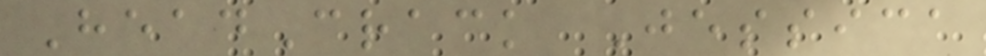HeadCrack Jessica
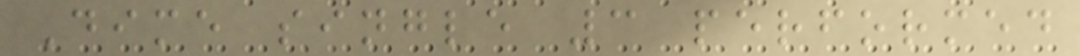Dime single 3 performed
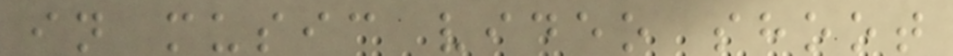in music video shoot
